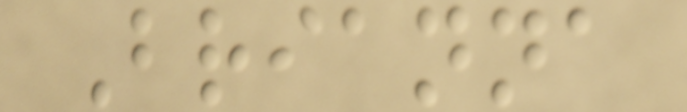Brianna
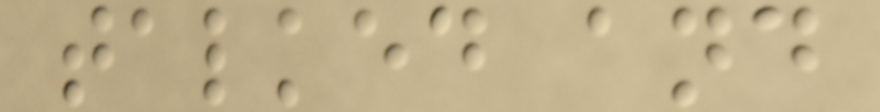talked and
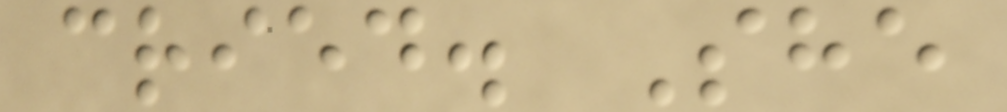cried. She
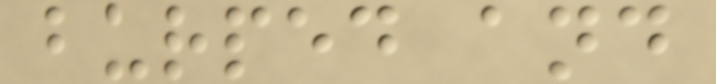burped and
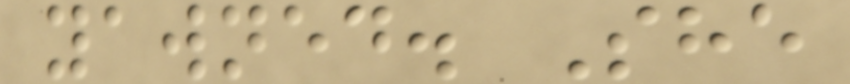yawned. She
